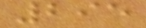295
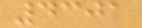4301
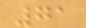71
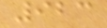923
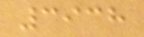3938
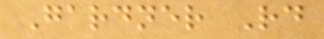Gardner Rd
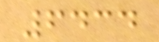6434
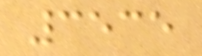3535
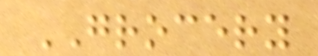GROCERY
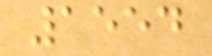1554
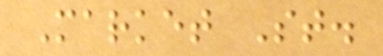Market St.
